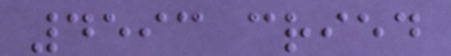4593 cried
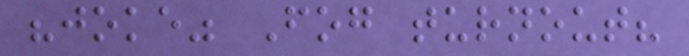"joke" Fog turnout?
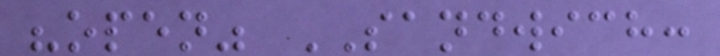"open" SANDWICH:
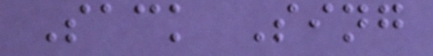Sack Sing
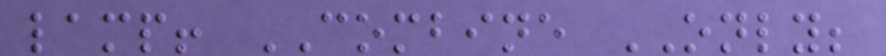lamp! COMBINE ONLY;
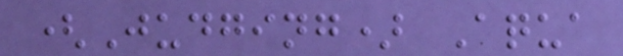(Judging) Aqua
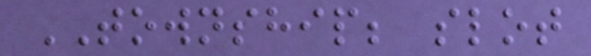TOWNSHIP; slot
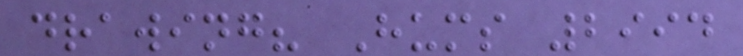drawing? Hums 2994
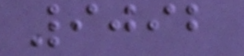9092
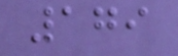179
